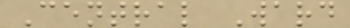Central Ward
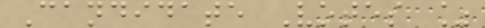Candidate Votes %
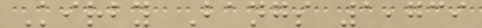Kirby Bangs 1,739
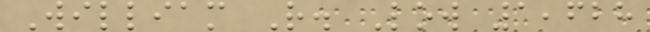William R. Low 1,628
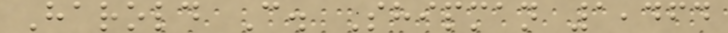Harold C. Shipman 1,464
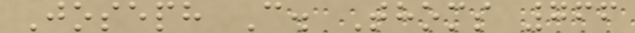Joseph C. Thoms 766
